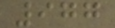977
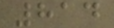814
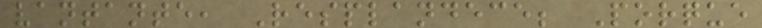vantante, Resplandece; Porque
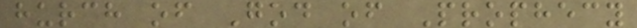hurch of God of Prophecy
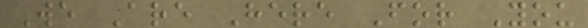We Are Here For You
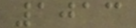1013
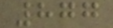877
